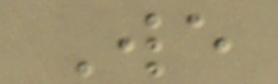We
